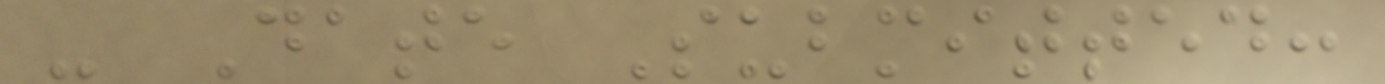- Date Submitted:
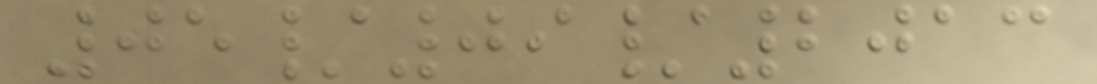05/09/2013
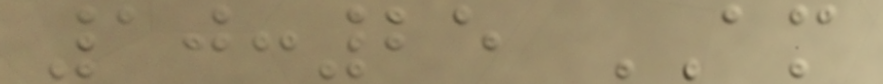10:25 AM
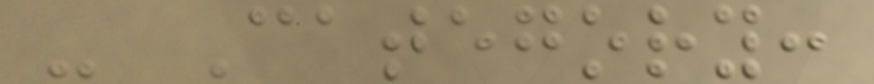- Category:
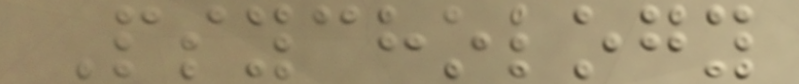Psychology
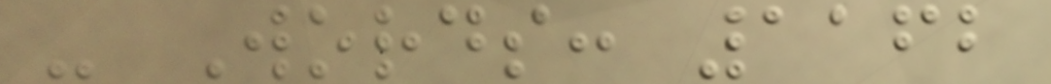- Words: 1162
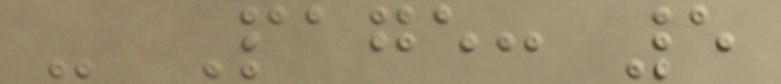- Page: 5
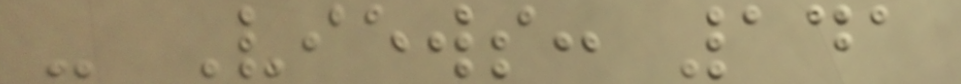- Views: 141
